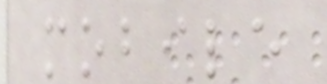mobile
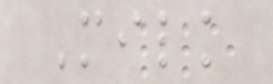Milk
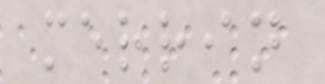merrin
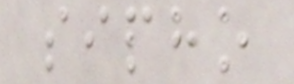sipho
